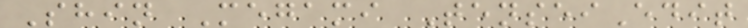Shin Megami TenseiEdit
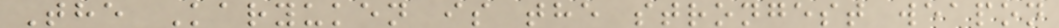The Karyuken is the strongest weapon
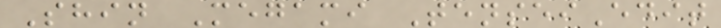Shin Megami TenseiEdit
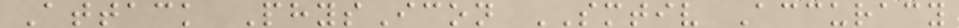Attack PhysIcon SMTIV Accuracy
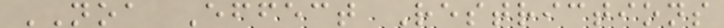NOA Effect Restrictions
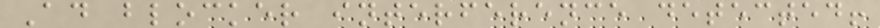Ad blocker interference detected!
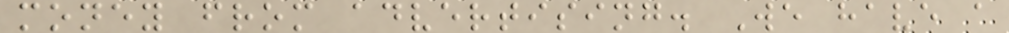money from advertising. We have a
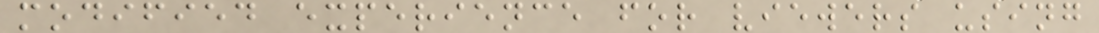modified experience for viewers using
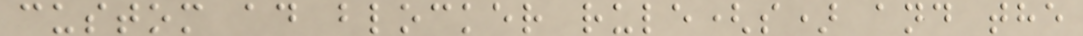custom ad blocker rule(s) and the
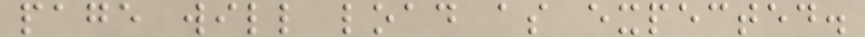page will load as expected.
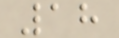18
